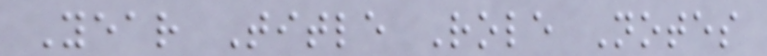Year Title Role Notes
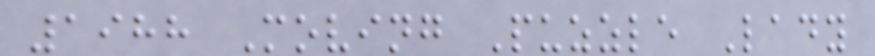1988 Moving Puzzle Lady
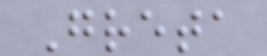Greta
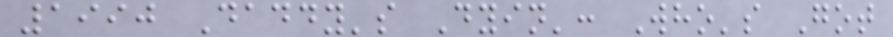1990 Daddy's Dyin': Who's Got
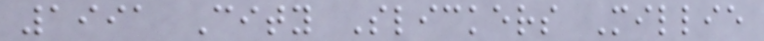1991 City Slickers Millie
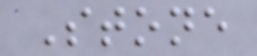Stone
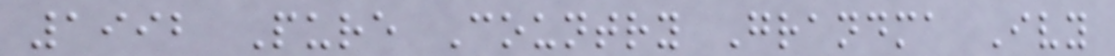1992 Pure Country Grandma Ivy
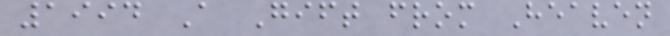1994 A Gift from Heaven
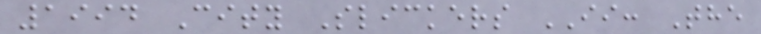1994 City Slickers II: The
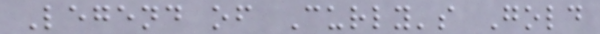Legend of Curly's Gold
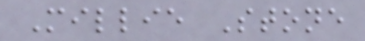Millie Stone
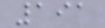191
